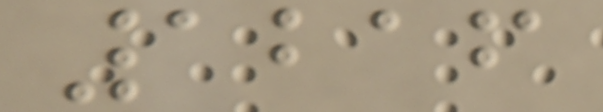1216
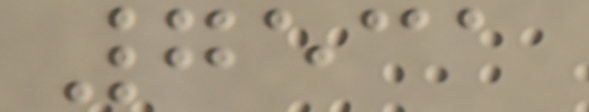7531
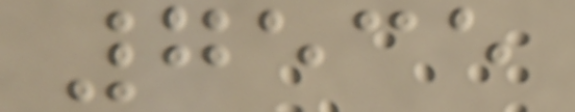7535
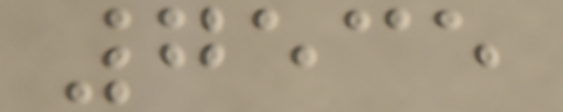7535
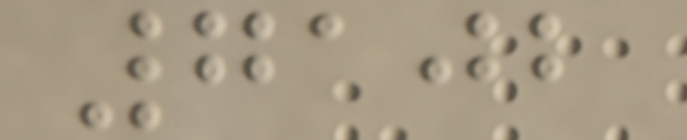7102
